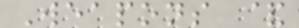Weapons &
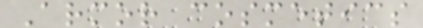Armor cosmetics
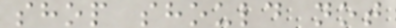shop should not
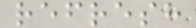refresh
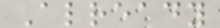Already
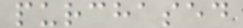purchased
